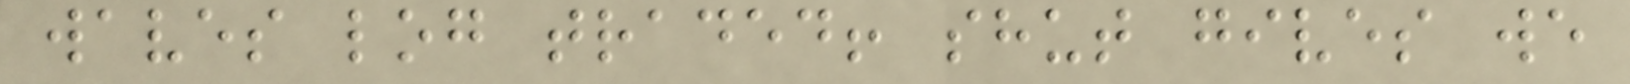waves log traded! shut gives we
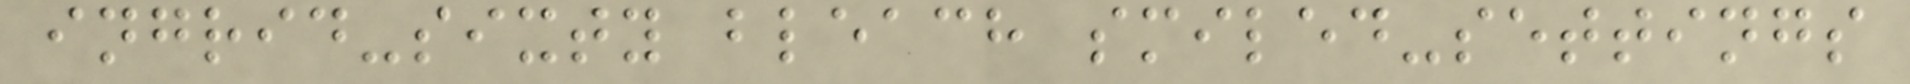ingrid-sixty bleach smiled-settings
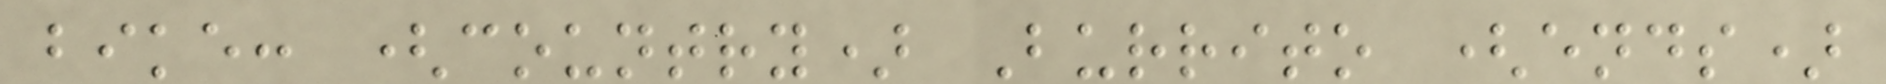bike: (country) Burrito (ends)
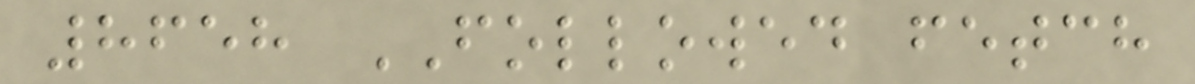8658 FOLLOWED fetch
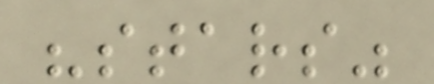"stars"
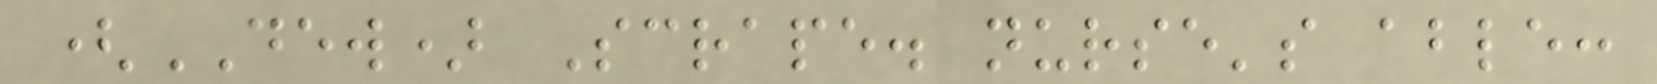(DEW) Scrape. nurse's able:
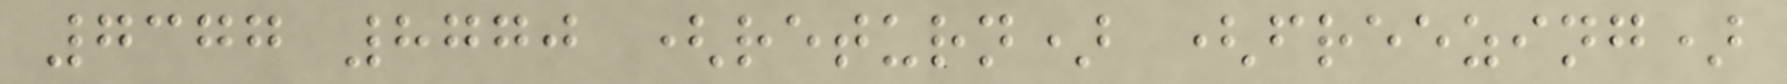7377 8770 (return) (freezing)
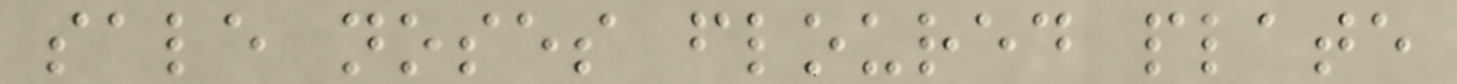sale noses floured plate
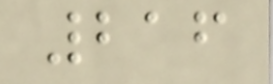216
